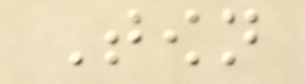Town
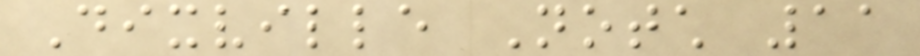Dixville Notch 11
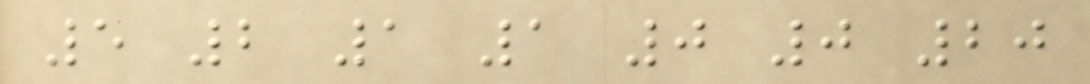5 2 1 1 0 0 20
